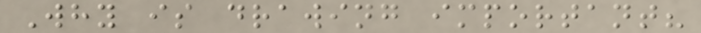Why is drawing important?
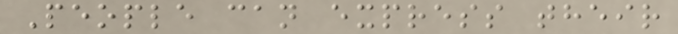People can express their
